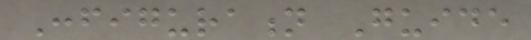Configuration Guide
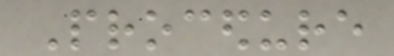Procedure
